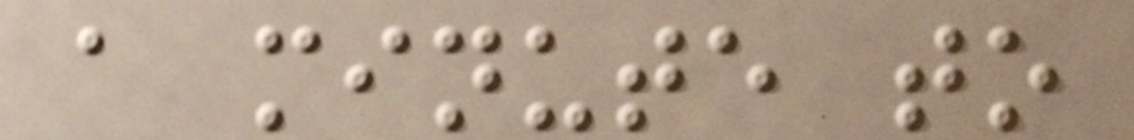a minute to
